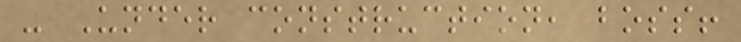- Under construction, boss!
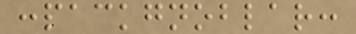:packgnoblar:
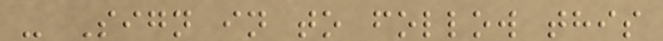- Sign in to follow this
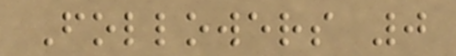Followers 0
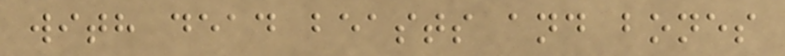with dead beasts and bones
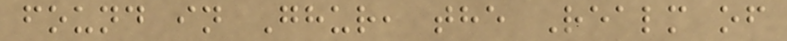found in Ghur, the Realm of
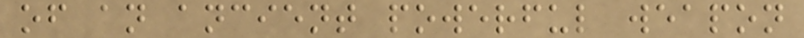of an ancient powerful weapon
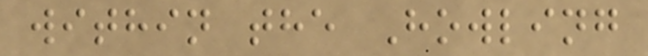within the Howling
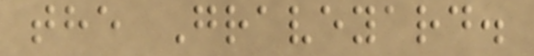the Graveyard.
